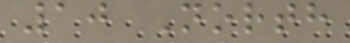10 North
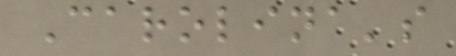Carolina's
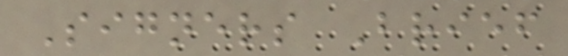Signers Brief
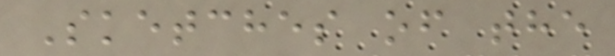Sketches of the
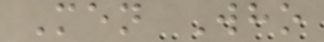Men Who
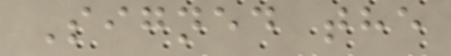Signed the
